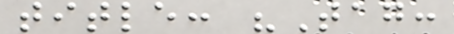title: "Tag:
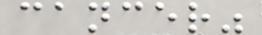cancer"
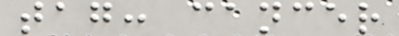tag: cancer
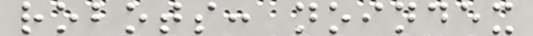robots: noindex
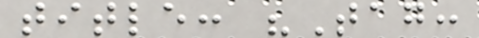title: "Tag:
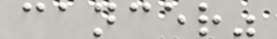cancer"
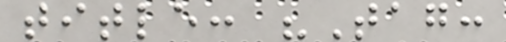title: "Tag:
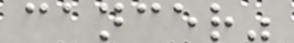cancer"
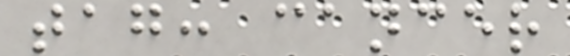tag: cancer
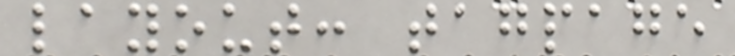layout: tagpage
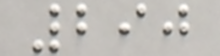290
